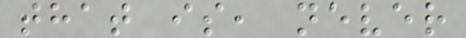that is, never
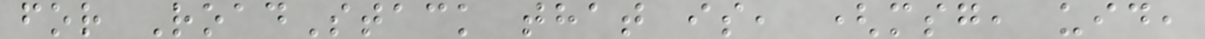for RoadStack that is, (msg, uid,
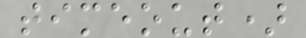timeout)
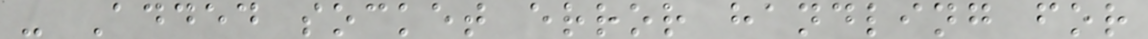- Added socket error handling for
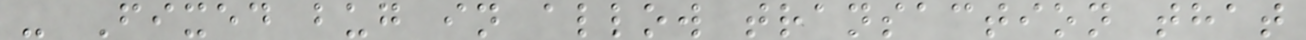- Fixed bug in allow transaction that
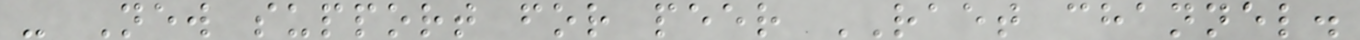- New support for peer RAET channel.
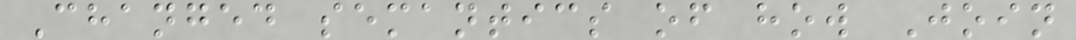Changed semantics of how Join
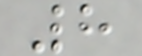8
